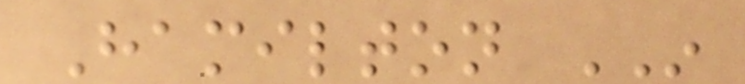Hamilton IN
